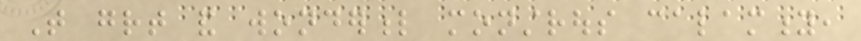That great and wonderful monstrous calamity,
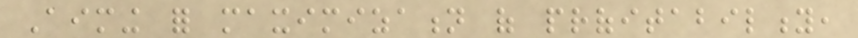Aiming for maximization of profitability,
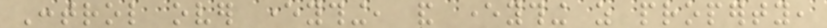Control over everything, and everything as property,
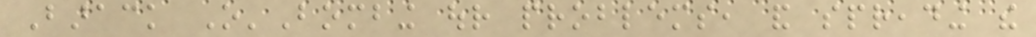Barack O'Bombing our problems, and spreading the
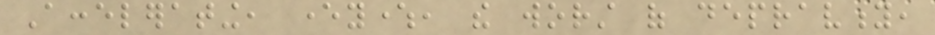Accelerating, everywhere, the worst of depravity,
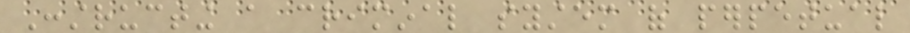Constructing a criminal system of perpetual
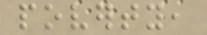poverty,
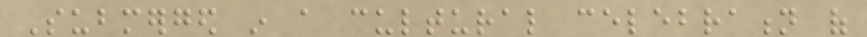Submerged in a cultural celebration of
